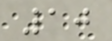10
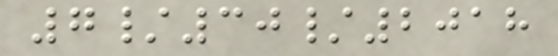7/30/2018
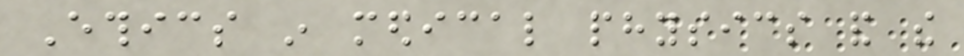Ethics in medical physics and the
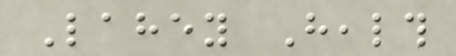Lahey Health
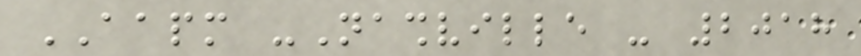AAPM -Nashville - 2018
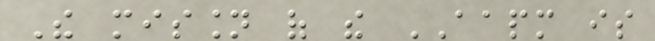The mission of the AAPM is
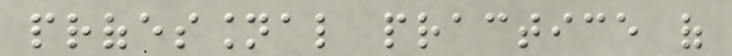professional practice of
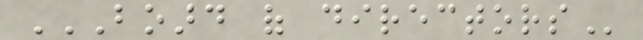BOARD OF DIRECTORS
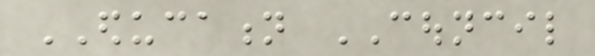EDUCATION COUNCIL
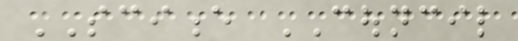SCIENCE COUNCIL
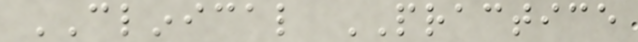CLINICAL PRACTICE
